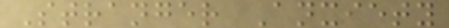Stranger Anxiety
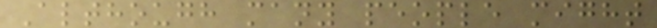Although many people might
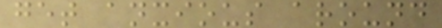get anxious around
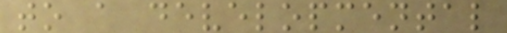to a developmental
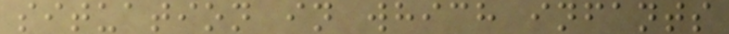situation in which infants
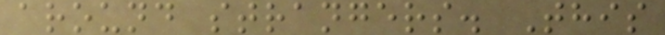around strangers. This
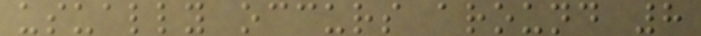usually occurs around 8
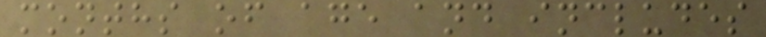months of age and includes
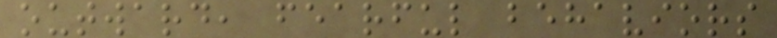outward, fearful behaviors
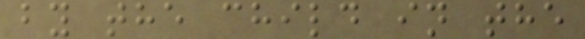by the child in the
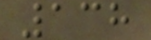138
